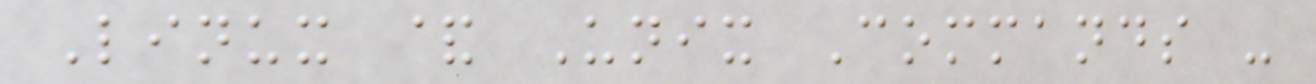Linux & Unix Commands -
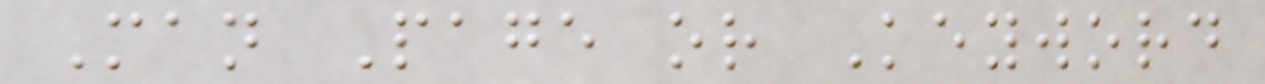Man Page or Keyword
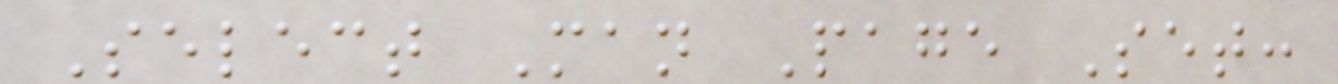Select Man Page Set:
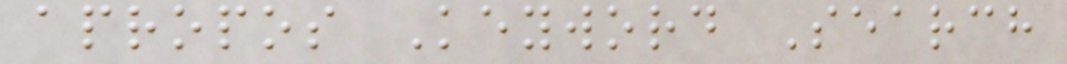apropos Keyword Search
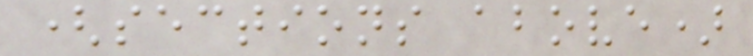(sections above)
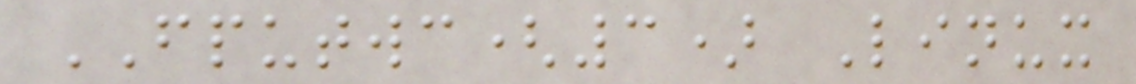FPUTWC(3) Linux
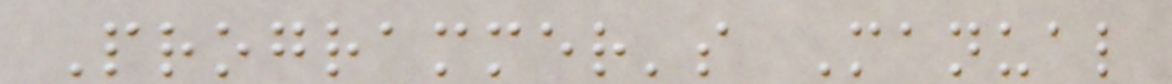Programmer's Manual
